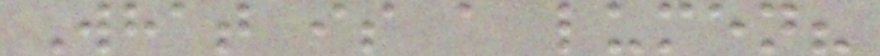What is a lumen?
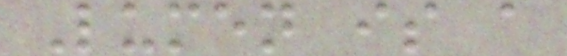Lumen is a
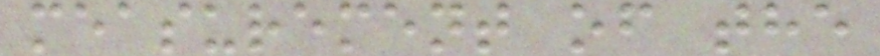measurement of the
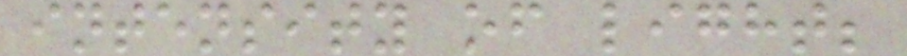intensity of light;
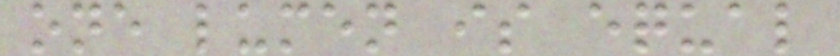one lumen is equal
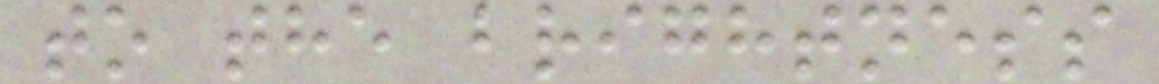to the brightness
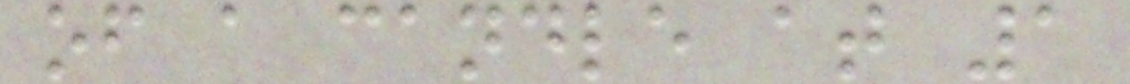of a candle at 1
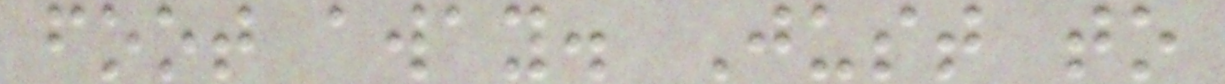foot away. Just to
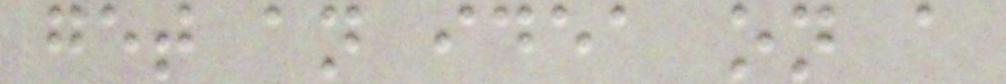get an idea on a
